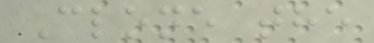Clone the
